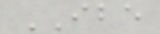IBE
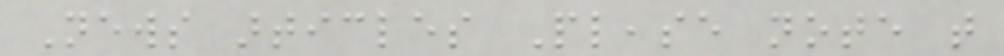News articles Please note that
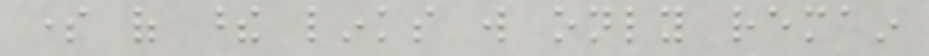some of these links will only remain
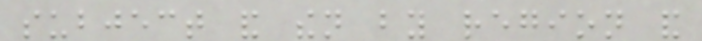subject and then by region and
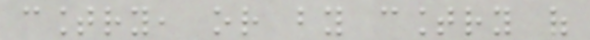country, or by country of
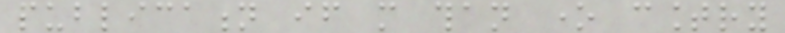publication if more than one country
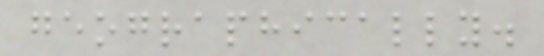geographically.
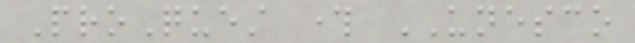ProQuest through UNESCO
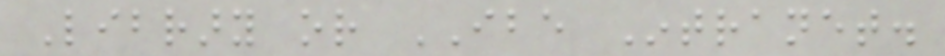Library or IBE Intranet.
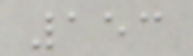153
